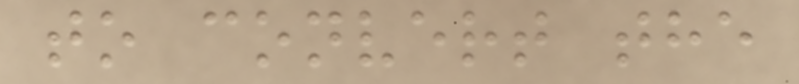to convert the
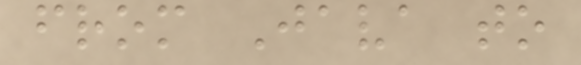from Java to
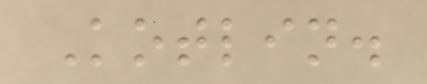Kotlin.
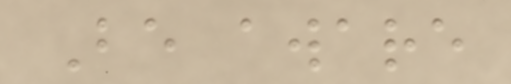Be aware
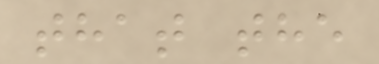that the
